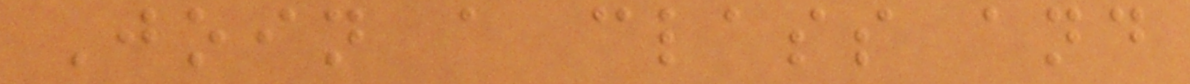Join a class and
